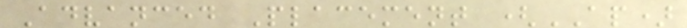Advanced Placement (AP)
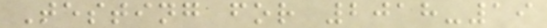Testing for 2018-19
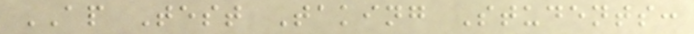AP Test Taking Students:
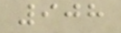908
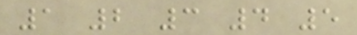1 2 3 4 5
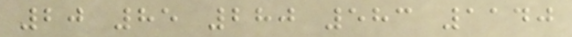20 85 280 583 1140
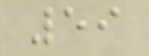59
